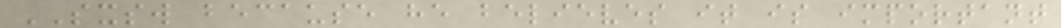SXSW because he believes it is important
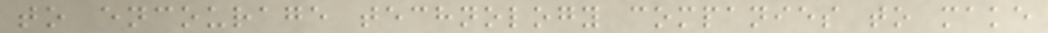to encourage technology companies to make
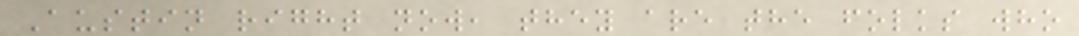Austin right now, they are the folks who
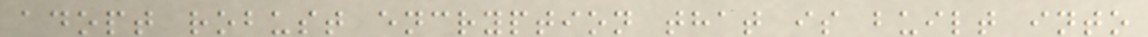adopt robust encryption that is built into
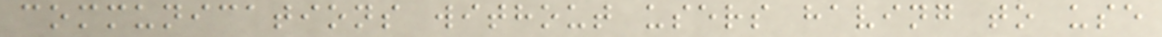communications without users having to use
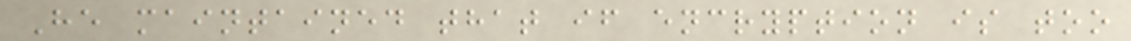He maintained that if encryption is too
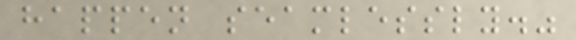happen seamlessly."
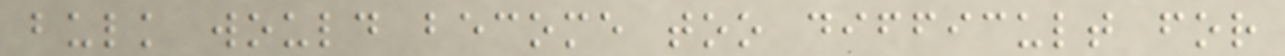bulk would become too difficult for
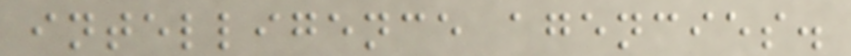intelligence agencies.
